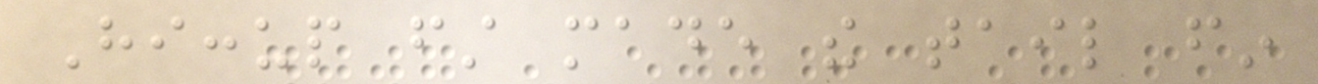Hiccup first made the tail fin
